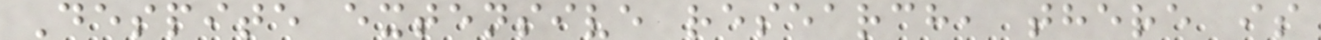Despite extensive research, there is
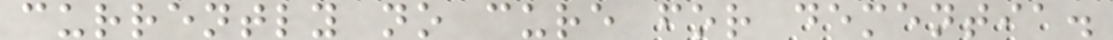currently no cure for dementia.
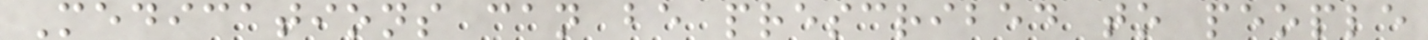Medications can be prescribed to people
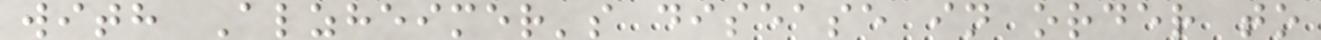with Alzheimer's disease in order to
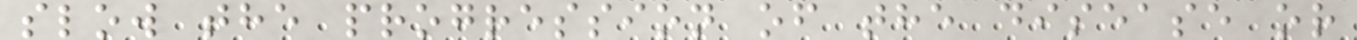slow the progression of the disease or
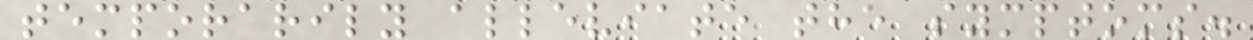temporarily alleviate the symptoms.
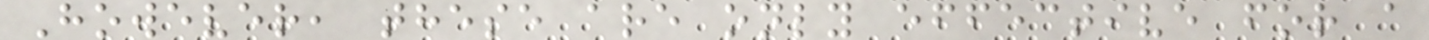However, these are only effective for a
